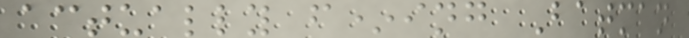actually f*ing Batman
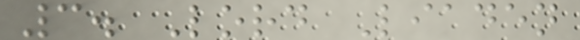3. Lord Liaden
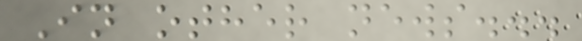In other news...
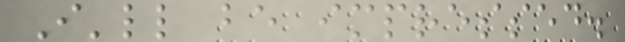I'll be impressed.
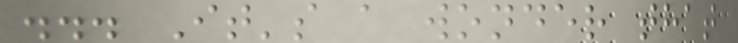... It's a wonder that
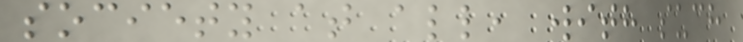society at all, with such
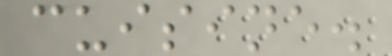cuisine.
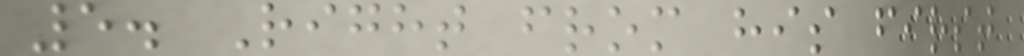5. Right from his first
